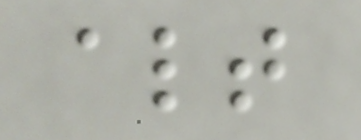alt
